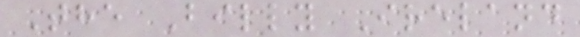The Billy Ireland
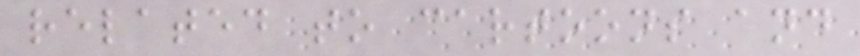related to cartoons and
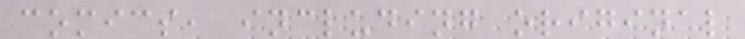comics, including original
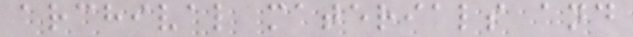archival materials and
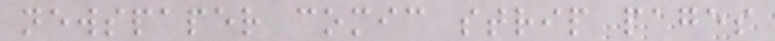newspaper comic strip pages
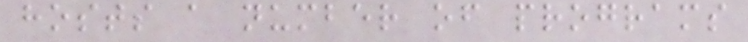hosts a number of programs
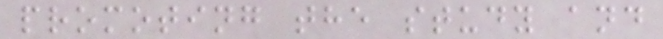promoting the study and
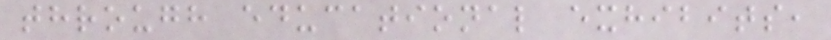through educational exhibits,
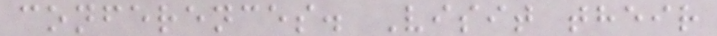conferences. Visit their
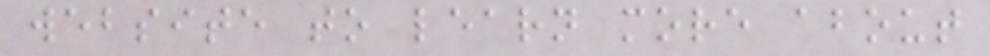website to learn more about
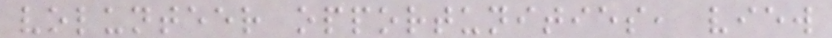volunteer opportunities, view
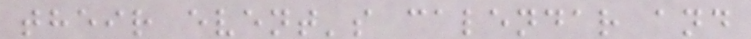their event's calendar and
